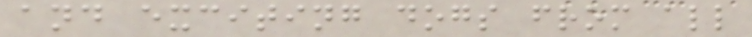and exciting dogs from all
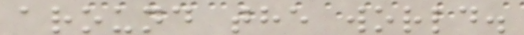around the world.
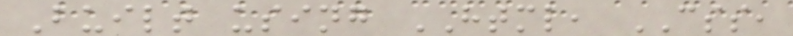Built using HTML, CSS,
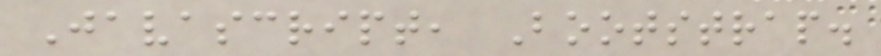Javascript, Bootstrap.
